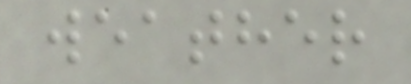weather
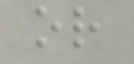or
